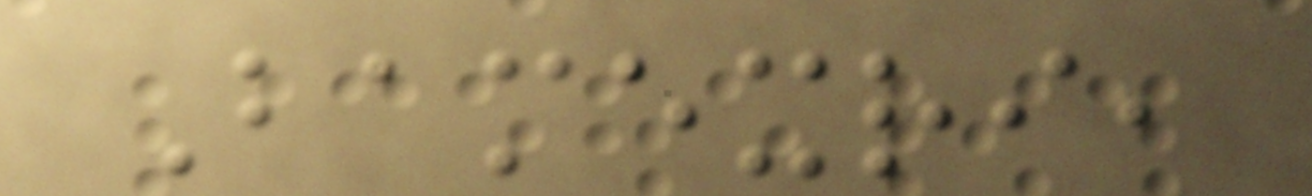Bamexri,
